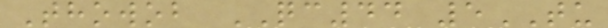Thowob QC44 5TU
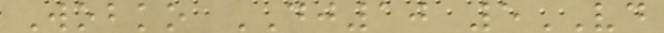Wobko DJ10 5VD
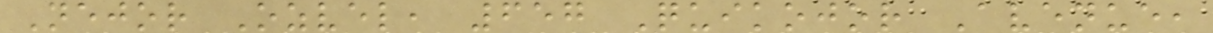Nejor Ozvel, 657 Quikojor Avenue,
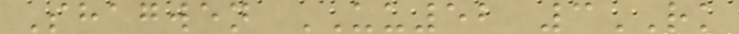Shagwen UU52 3RK
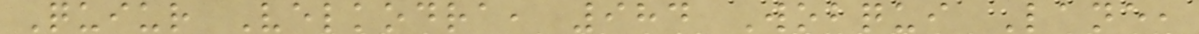Quiur Velkodra, 984 Wobqui Lane,
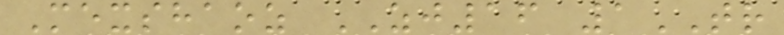Mexshaoz ZJ16 1TR
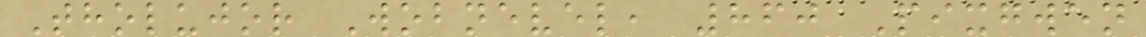Tholujor Wobnevel, 860 Pixgwen
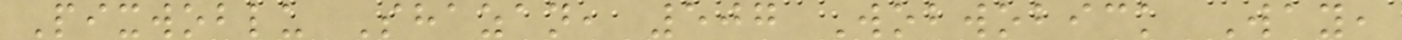Pixwoblu Shazan, 507 Wobwobick Way,
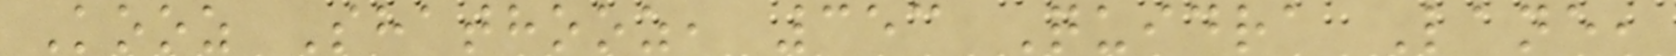Kooz Shathooz, 353 Quidra Lane,
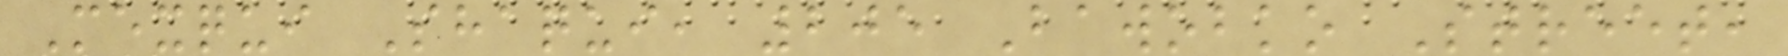Mexqui Shaqui, 205 Bawobko Street,
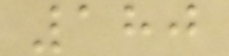180
